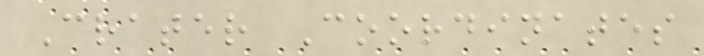Crater Coordinates
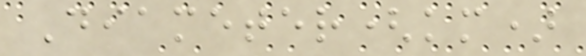Diameter(km)
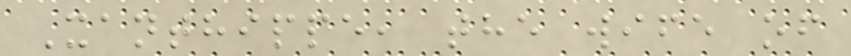Xanthippe, the wife of
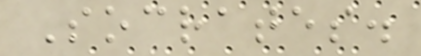Socrates.
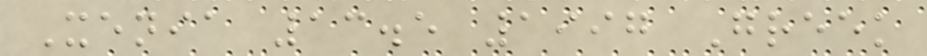Xenia 13.5 1997 Greek
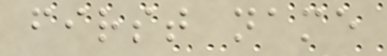first name
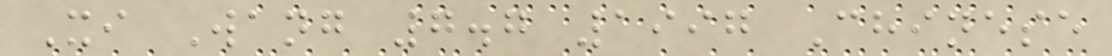Xi Wang 7.7 1997 Chinese
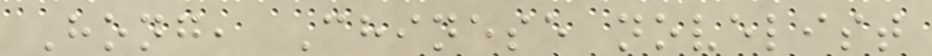Hong, Chinese novelist
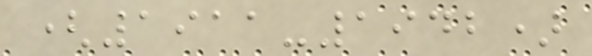(1911-1942)
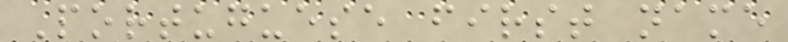Portuguese first name
